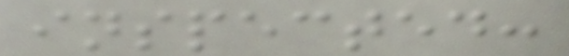inspected:
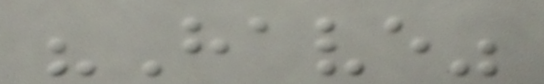"Have"
